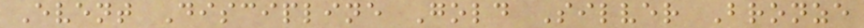Event Discipline Gold Silver Bronze
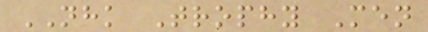NHK Trophy Men
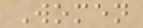Women
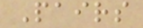Pairs
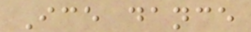Ice dance
